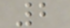2
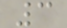3
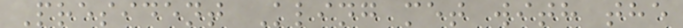President Kling met with the
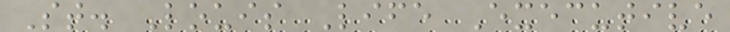St. Louis Life Executive
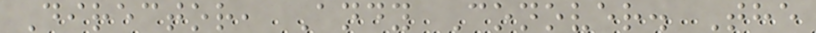Director, Andy Conover. The
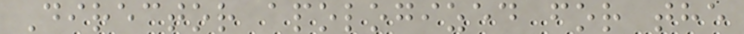Director apologized for the
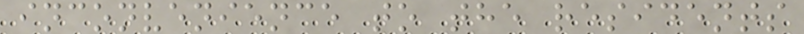inconvenience to the residents
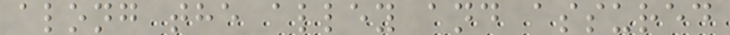along the alley and assured
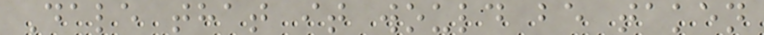Dale that it would be taken
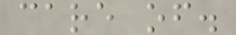care of.
